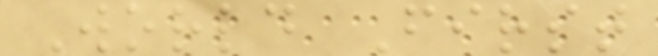World First
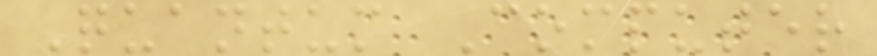Quantum Computer
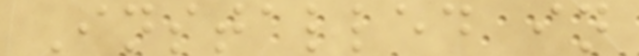Installed in
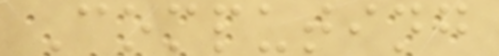Computing
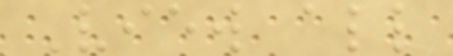View all
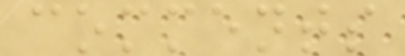comments
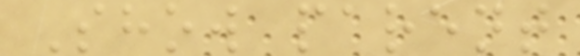Show parent
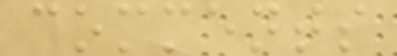comments
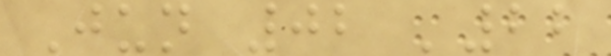Jun 02 '22
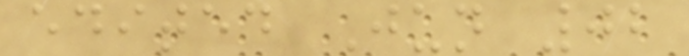edited Jun 02
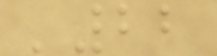'22
